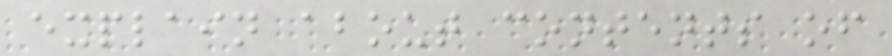explain about contents of
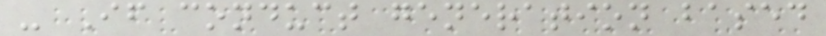- If conduct generation based
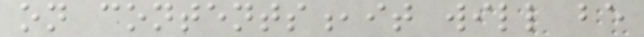on contents,it will be
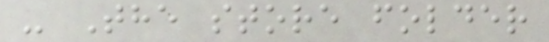- The store folder
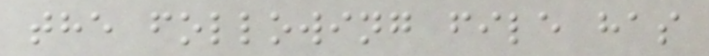the following file has
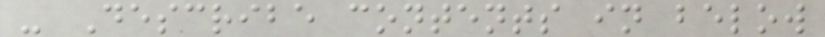- Describe contents in below
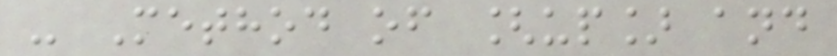- Method of [up] and
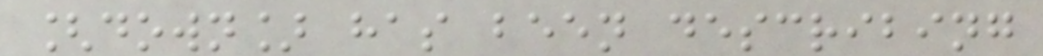[down] has been describing
